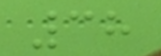38
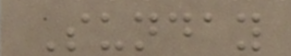Sunday
